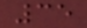35
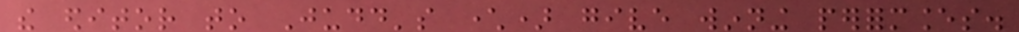the editor to Judd's character) give winning performances.
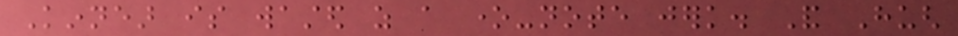Kinnear is wasted as a one-note jerk. And Hugh
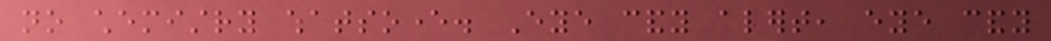no chemistry whatsoever. Eye candy alert, eye candy
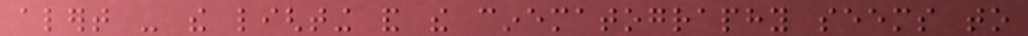alert - the lighting and the cinematography seems to
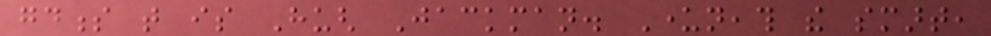goodness that is Hugh Jackman. Underneath the smart,
